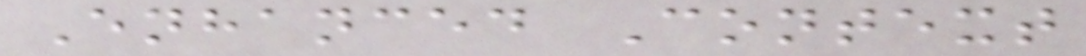Enhanced Context
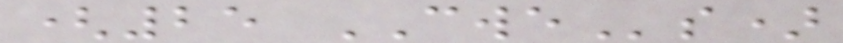(25 CWEs)
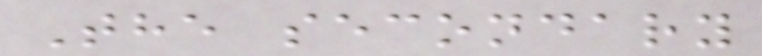The secondary
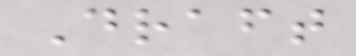Draft
